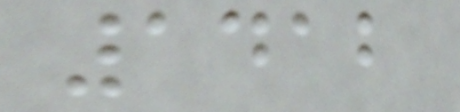1412
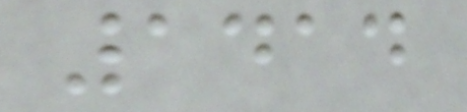1414
